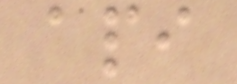api
